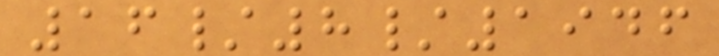16/8/1946
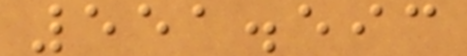551.593
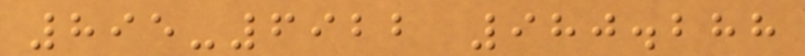895-6922 980.288
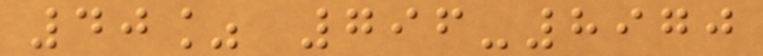40% 796-8970
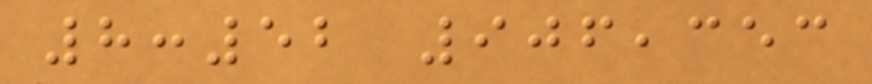8:52 906,353
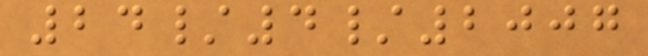24/4/2007
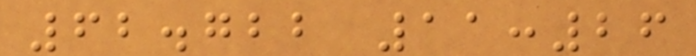62.722 11:26
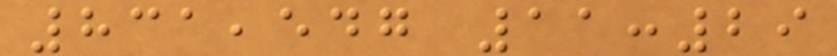831,547 11:29
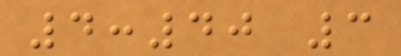4:40 3
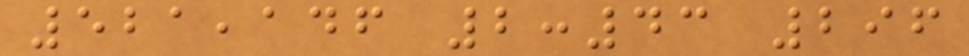521,146 2:43 296
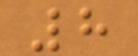8
